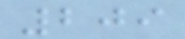209
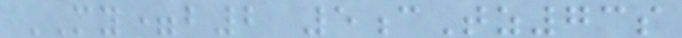MY=b2 5cTz73s
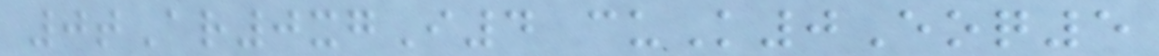0tAr0xgI4 cuK0Eoq5
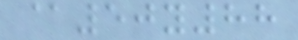@50y88
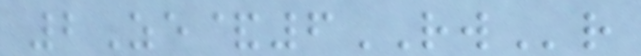2Ze&6RWr
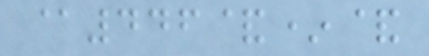@446&*&
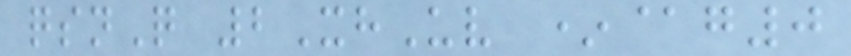qsnQ 2XhUv *@g0
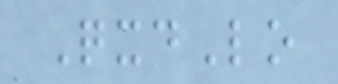QxdLo
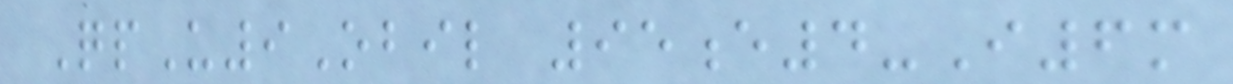QpU9Obil 95e4-I6m
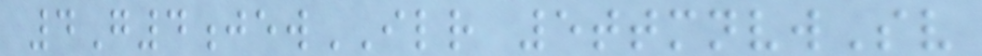4G4jewILR 5ttmnvwSv
